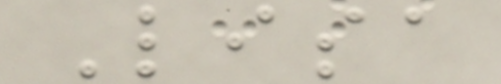Lisa
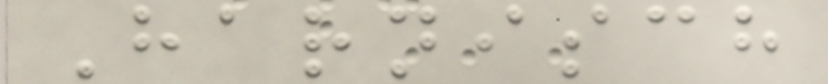Harnisch
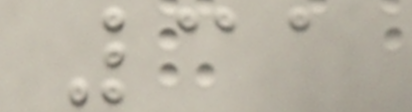31
